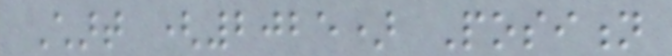Chart (2025) Position
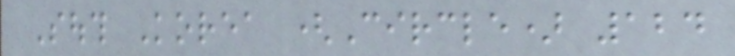South Korea (Circle) 124
